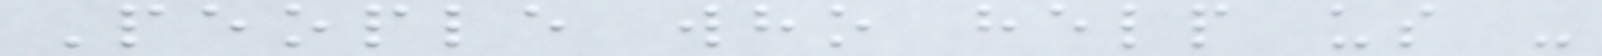People who help us -
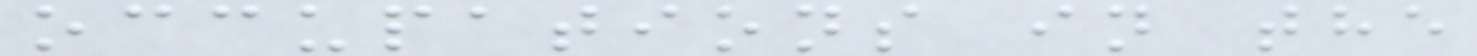occupations in the
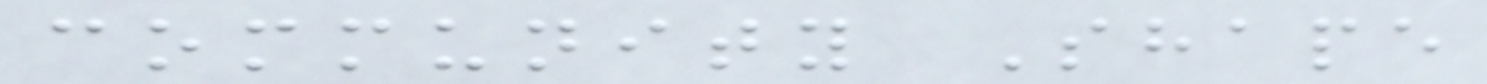community Shape
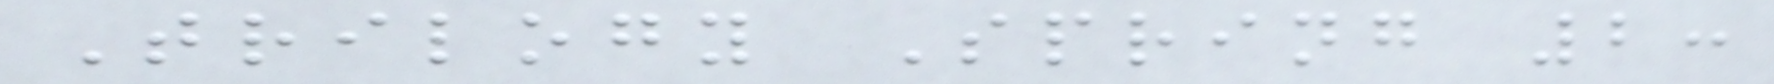Trilogy Spring 2:
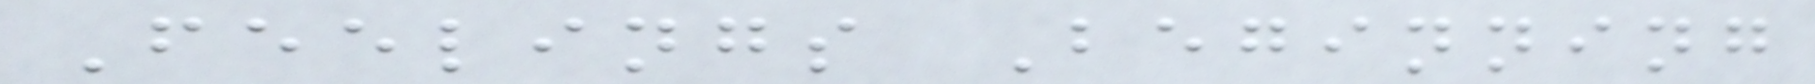Feelings Beginning
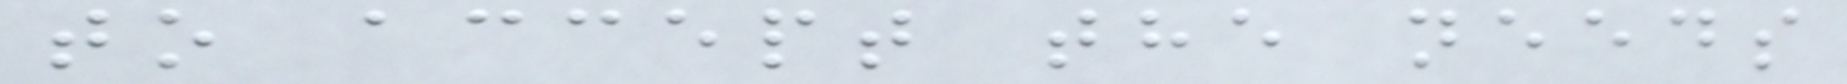to accept the needs
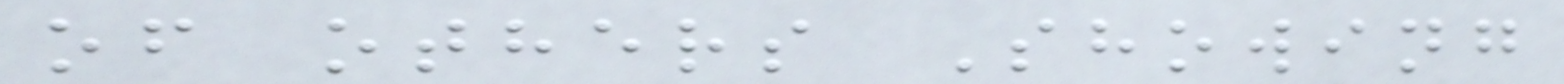of others Showing
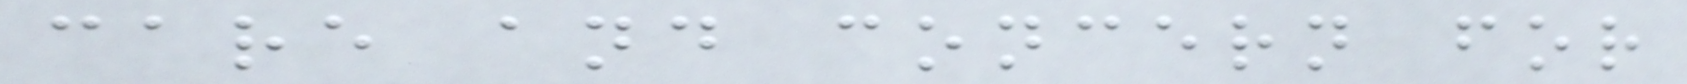care and concern for
